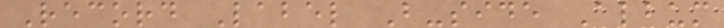Record Label B-side Album
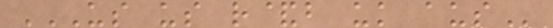US US R&B UK AUS
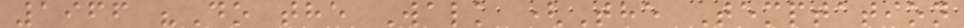1966 "Do the Walk (The Temptation
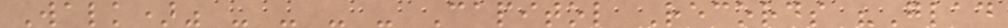Walk)" - - - - Capitol Records "Glad
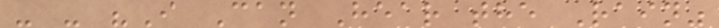- - "I Can Hear the Rain"
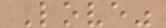Love"
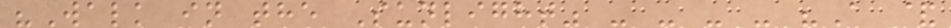"Walk in the Sunlight" - - - - "A &
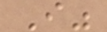I"
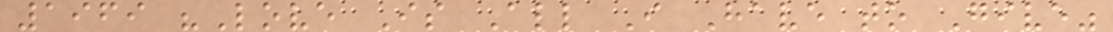1969 "Love Is All I Have to Give"
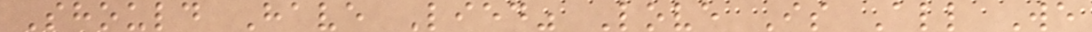Should Have Lied" Love Is All We
